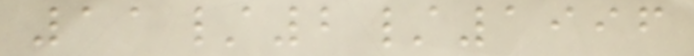11/2/1996
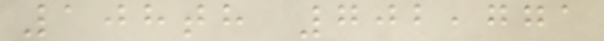108th 702,771
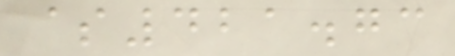$421.73
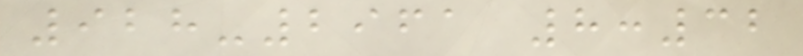928-2961 8:32
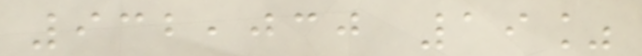932,030 19%
